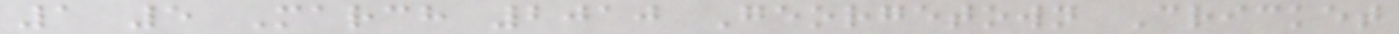1 5 March 2010 Georgetown Cricket
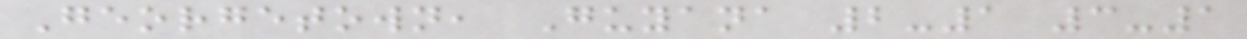Georgetown, Guyana 2-1 3-1
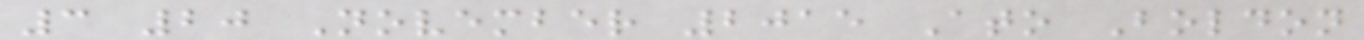3 20 November 2015 Ato Boldon
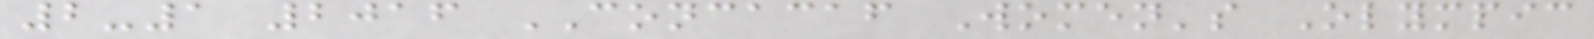2-1 2016 CONCACAF Women's Olympic
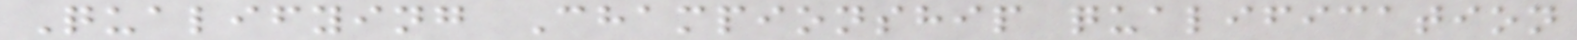Qualifying Championship qualification
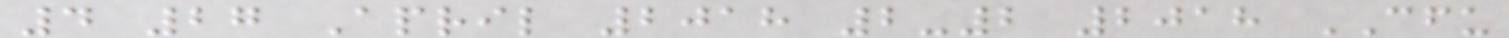4 27 April 2018 2-2 2018 CFU
